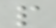p
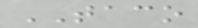TACO
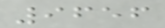9656
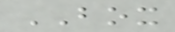BOX
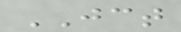JCT
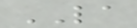LA
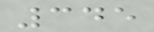345
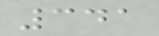341
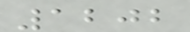1202
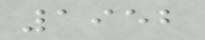1952
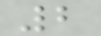2
